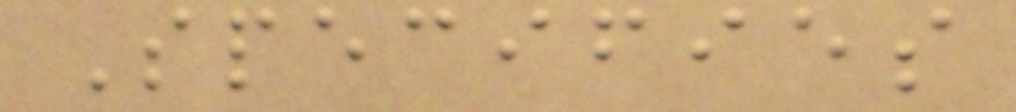Specifies
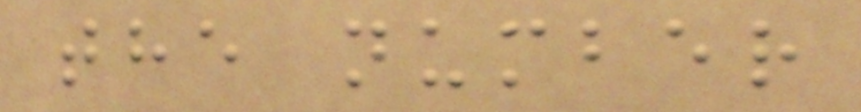the number
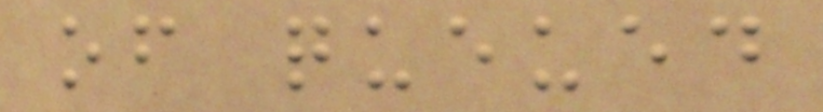of queued
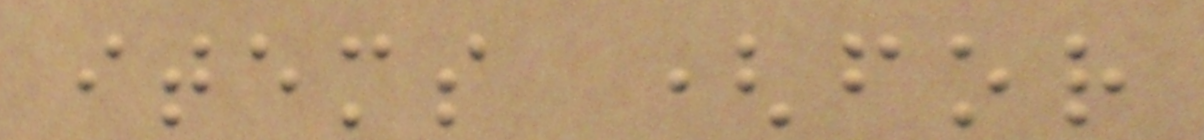items (for
